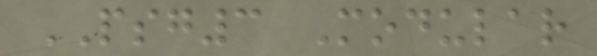PSG3 Modular
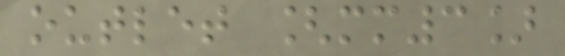outlet [mm3]
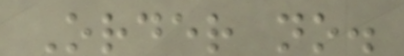Order no.
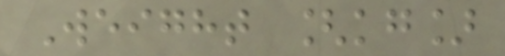Weight [kg]
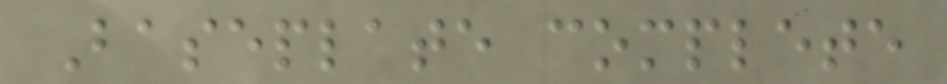Baseplate complete
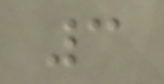3
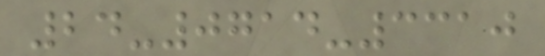24-0714-3310
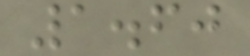1.60
